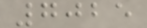7025
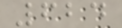624
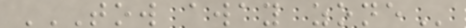TOW AWAY ZONE
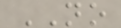NO
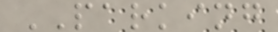PARKING
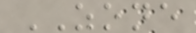ZONE
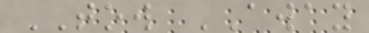TOW AWAY
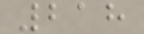218
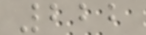222
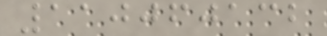110060132
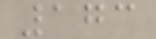173
